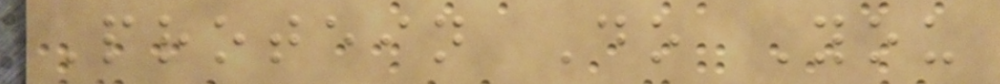Protein Do You
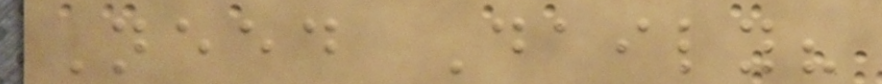Need Daily?
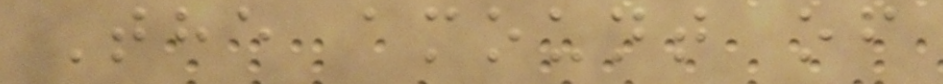The amount of
